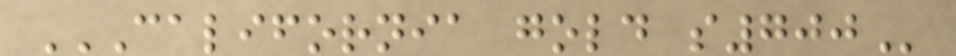CALIFORNIA GOLD S700
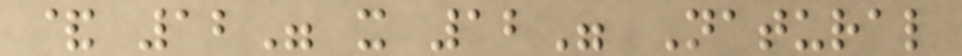& 12" x 12" Natural
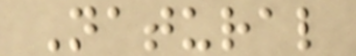Natural
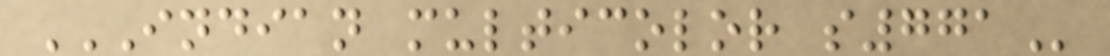INDIAN MULTICOLOR S771
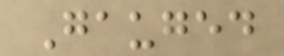Gauged
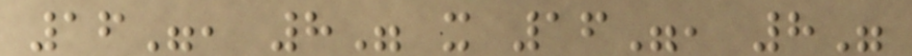16", 8" x 16", 8"
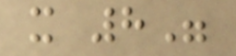x 8"
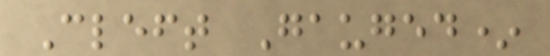Cleft Gauged*
